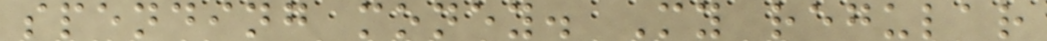spending money. My regular
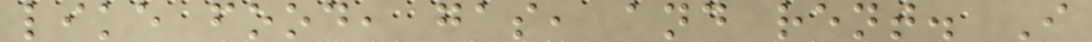like food, gas, and rent. I
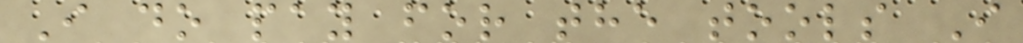I do pay for the tools I
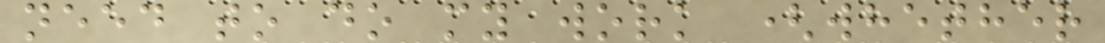need to do my work (whether
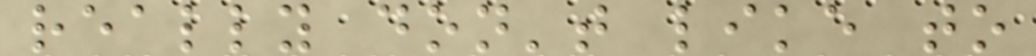really don't like to
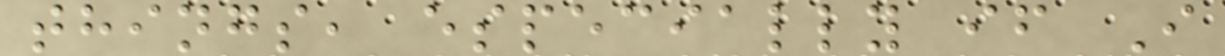things, especially if I
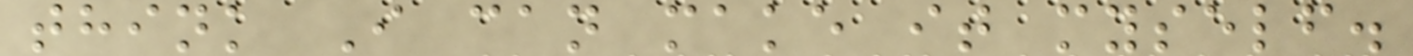think I can make it myself.
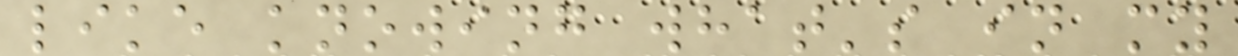like knowing what's in my
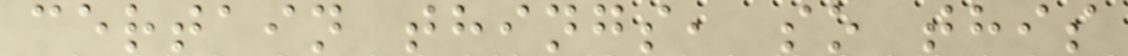certain things, so this
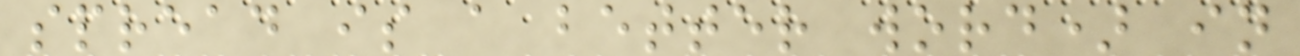spread is a better word) in
